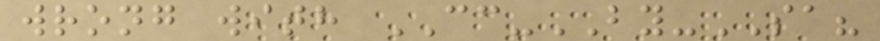wrong with CC-BY-SA?
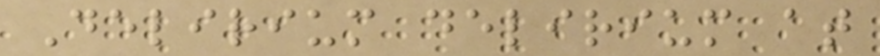Delirium delirium at
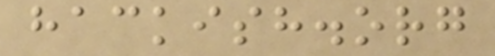hackish.org
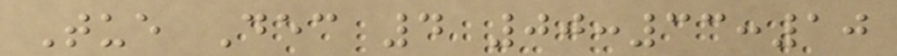Tue Dec 4 00:33:10
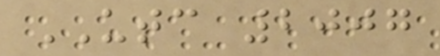UTC 2007
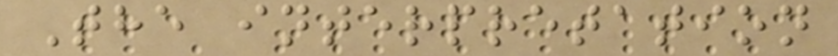The interpretation
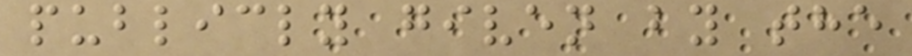publicly given by the
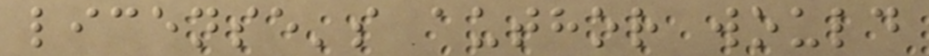license's author would
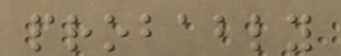probably
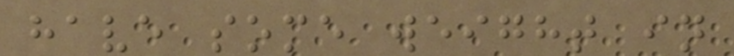have some weight in
